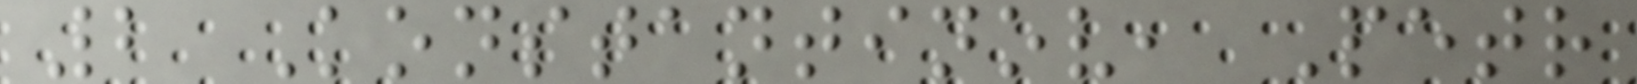2 Konstantinov, Petr
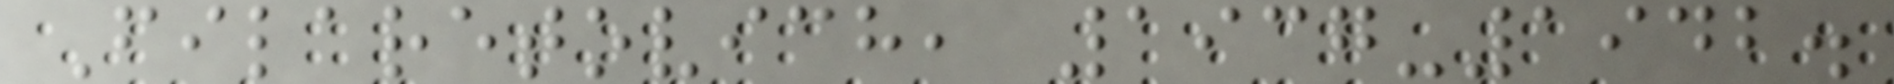Filaretovich, 1937-1942.
